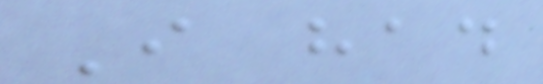I had
